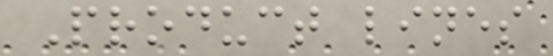Product lines
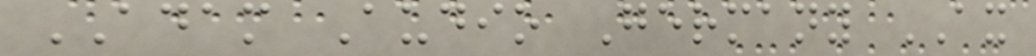ADAM Audio Germany AX
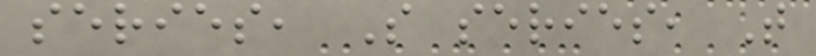series, S series, T
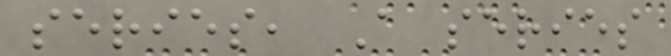series, A series
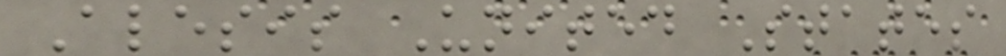Alesis United States
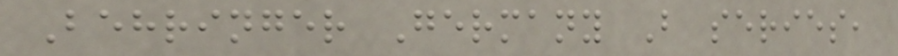Behringer Germany B series,
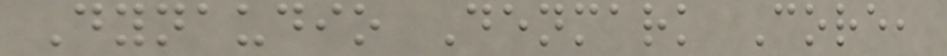Dynaudio Denmark Core,
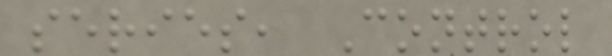series, Control
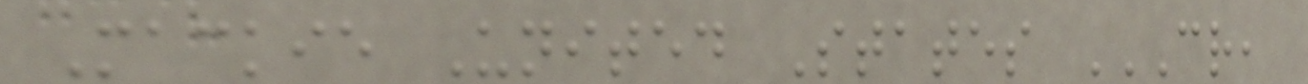Mackie United States CR,
